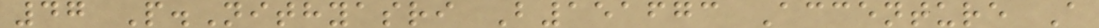47 P.Nithyasri B151673 Accenture A
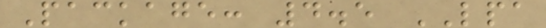Package: 4.5 LPA
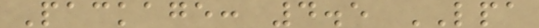Package: 4.5 LPA
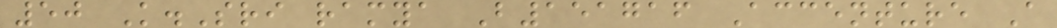50 K.Sri ramya B151716 Accenture A
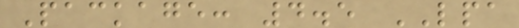Package: 4.5 LPA
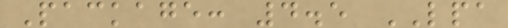Package: 4.5 LPA
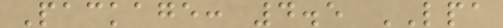Package: 4.5 LPA
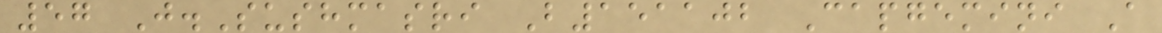57 J.Sushmasri B151102 Capgemini A
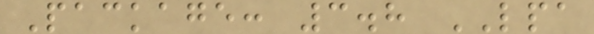Package: 3.8 LPA
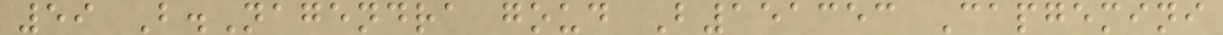59 B.Nagendra goud B151353 Capgemini
